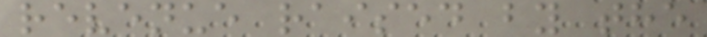revenue raised by the
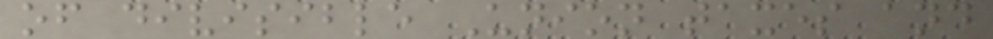of divisible Union taxes and
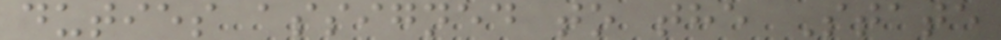duties assigned to the State
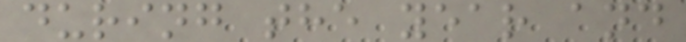during the year and
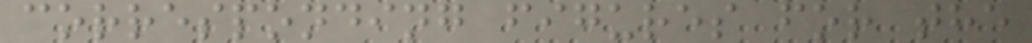corresponding figures for the
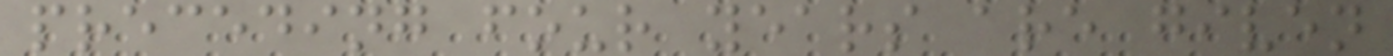preceding four years are given
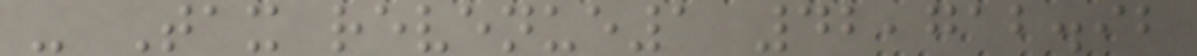- Tax revenue1 42,712.92
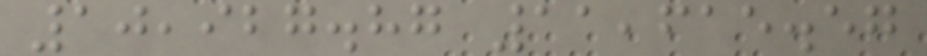10,927.87 11,615.57
